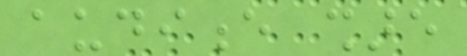audience share
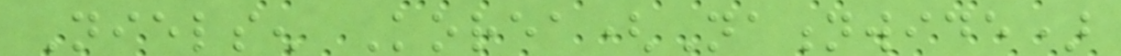Nielsen Korea(Nationwide)
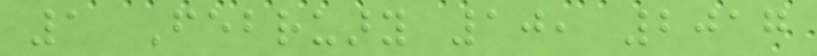1 February 10, 2017
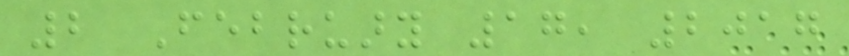2 February 17, 2017
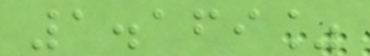1.169%
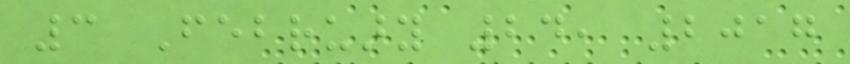3 February 24, 2017
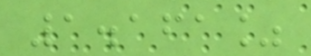1.161%
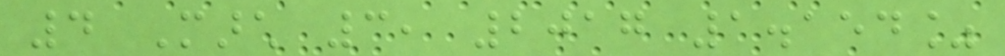4 March 3, 2017 1.154%
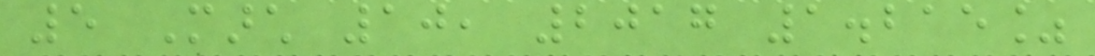5 March 10, 2017 1.215%
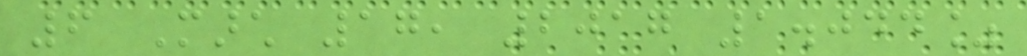6 March 17, 2017 1.044%
